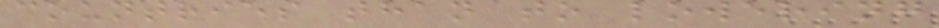countries than to lowering
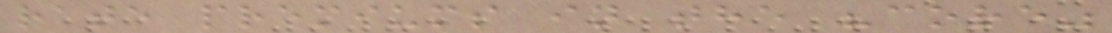rate premiums in the "core"
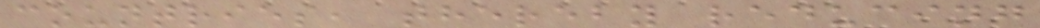countries, thereby reducing
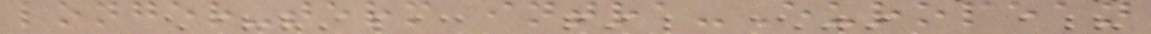longer-term intra-European
